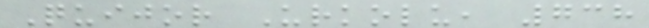Quijor Urkolu, 738
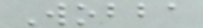Wobba
